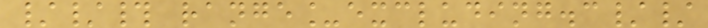//# range_excluding.c//
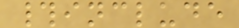#include
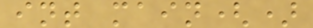int main()
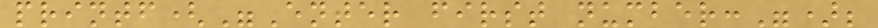printf("Enter first number:");
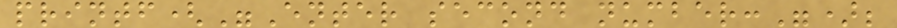printf("Enter second number:");
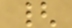{
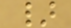}
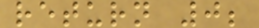return 0;
